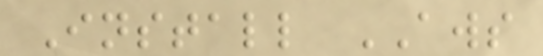Install AWS
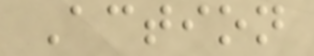Action
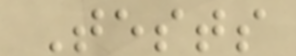Tests
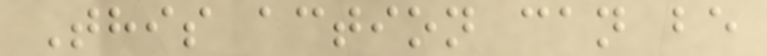This action can be
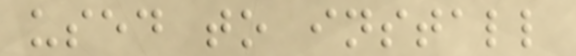used to install
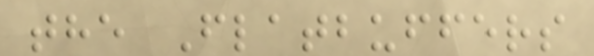the Flatbuffers
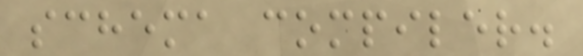schema compiler.
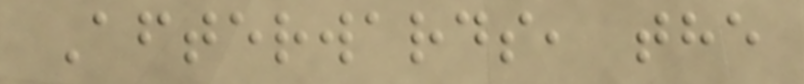Afterwards, the
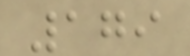179
